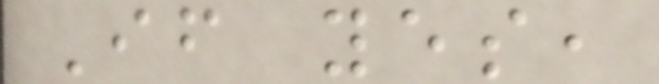If yes,
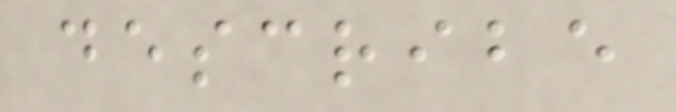describe
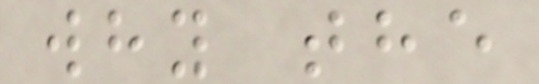why the
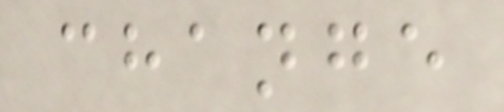change
